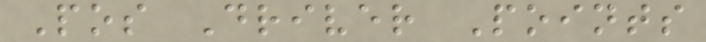Pos Driver Points
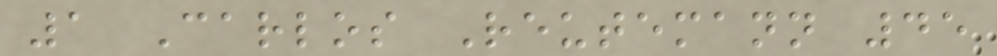1 Carlos Reutemann 45
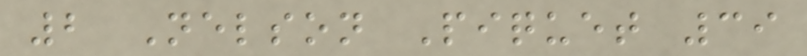2 Nelson Piquet 39
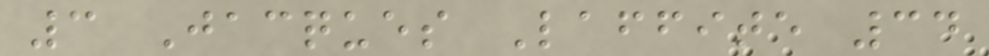3 Jacques Laffite 34
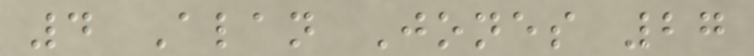4 Alan Jones 27
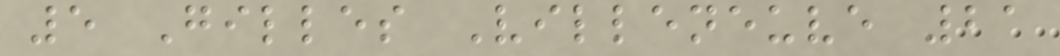5 Gilles Villeneuve 21
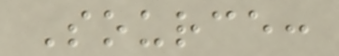Source:
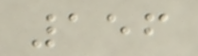156
